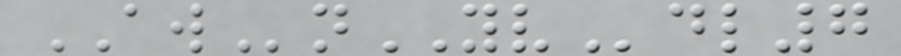AWnYVdl7
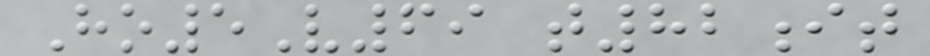Ho5V69 t82it
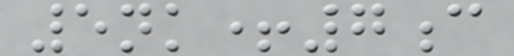5nk+7c
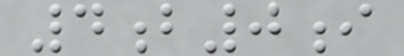4b0i
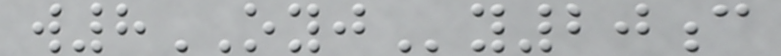w8OYJy20c
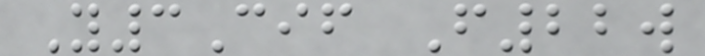Y3Cif F22w
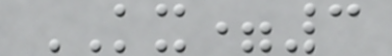KX=3
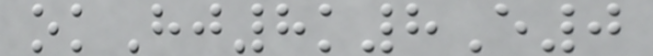okHj8k8E0
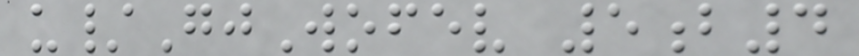u/GjWofev 5b4
